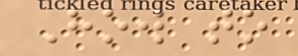How to
